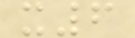x6
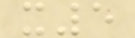x5
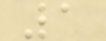1
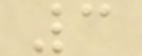3
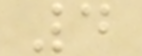4
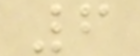6
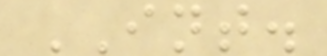INT.
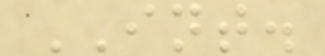INT.
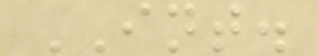INT.
